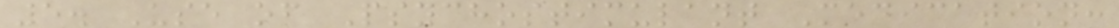5. Use of Psychostimulant Medication:
